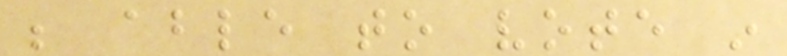be able to vote in
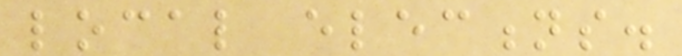local elections.
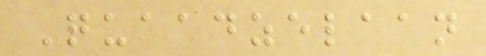Quaadzelaan
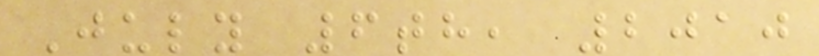July 6th, 2010
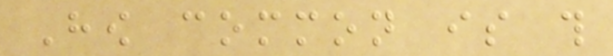How common is this
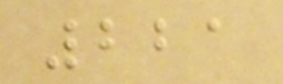221
